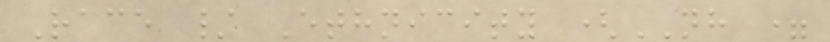Race / Ethnicity (NH =
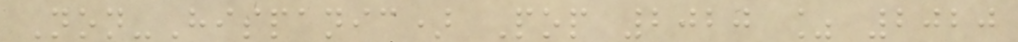Non-Hispanic) Pop 2020 % 2020
